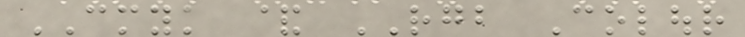CMYK & RGB Colour
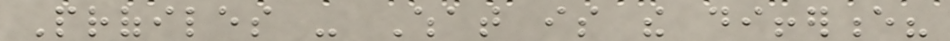Profiles - What is the difference?
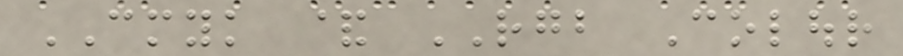CMYK & RGB Colour
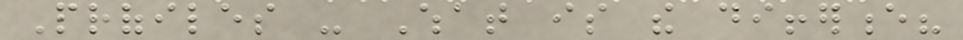Profiles - What is the difference?
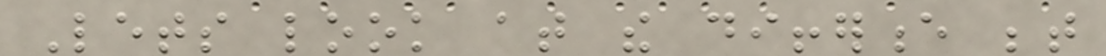Lets look at the difference between
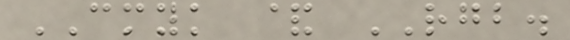CMYK & RGB.
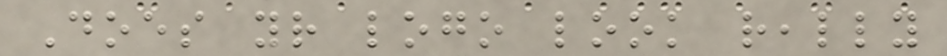Does your logo look really
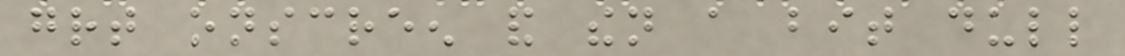great onscreen and then a bit dull
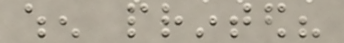when printed?
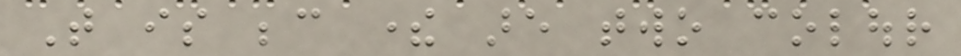That is because there are two colour
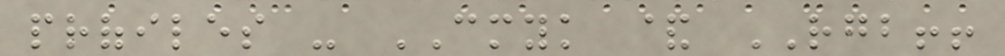profiles - CMYK & RGB!!
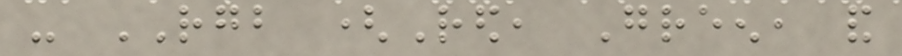- RGB (Red, Green, and
